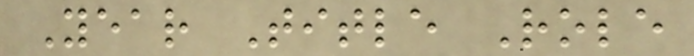Year Title Role
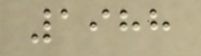1988
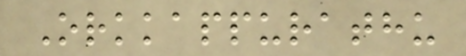Orkkappurathu
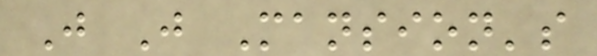J J Mansion's
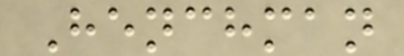Henchman
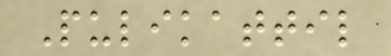Pulikattil
